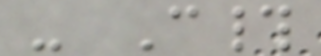- C#
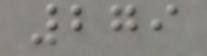279
